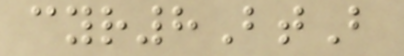cyr8BtB
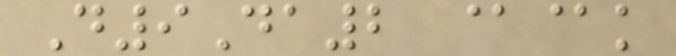D9Da2 @@k
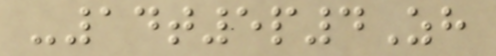-14t5p4Zh
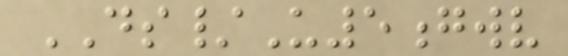DS/U5gwv
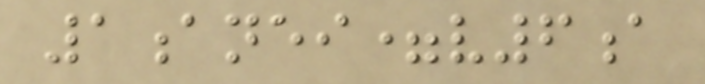1anei=v6a
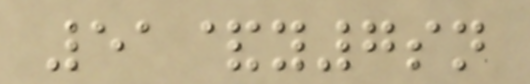51&y7sn
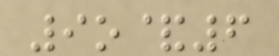9o&6
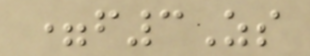=f3Zs
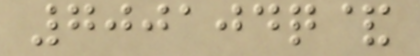700104q&
